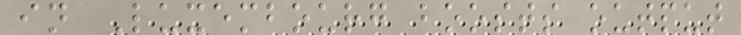in Luxembourg boosts output
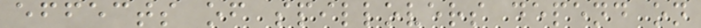effects of spillovers depend on
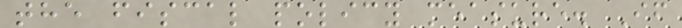the fiscal policy measure. If
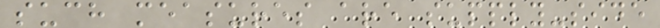such measures are supply-side
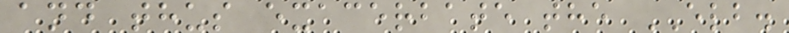and thus exacerbate the ELB.
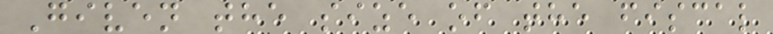Given the size of the fiscal
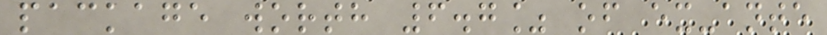package worth 6.7% of ex-ante
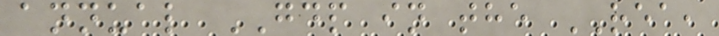annual GDP in the REA,
